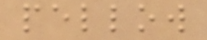pellow
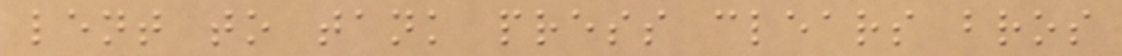lent to tank press clears bros
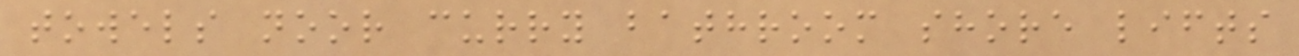towels noor curry bathroom shore lifts
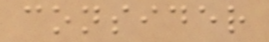consider
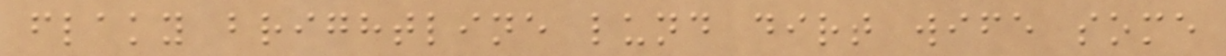flaky brightline lund dirt wife some
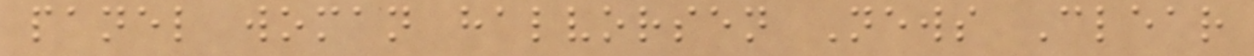panel woman halvorsen News Clear
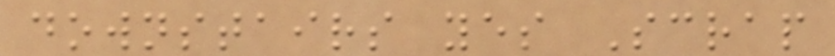downstairs yes Scrap
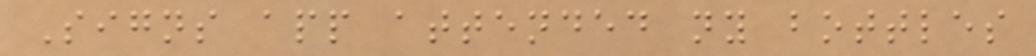Signs app attended ny bottles
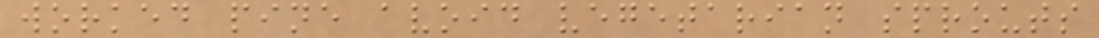worked pine avoid vegetarian sprouts
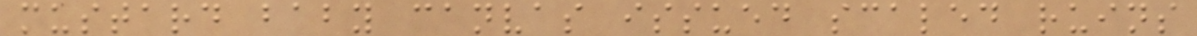mustard baby canvas issued scaled ruins
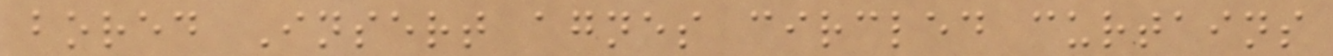bored Insert agnes circled curtains
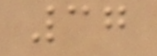37
